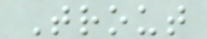Trout
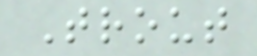Trout
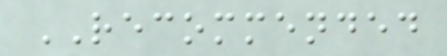RECOMMENDED
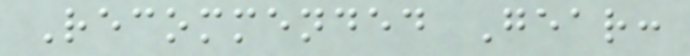Recommended Gear:
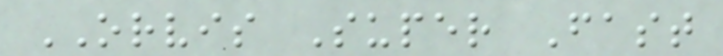ORVIS Super Fast
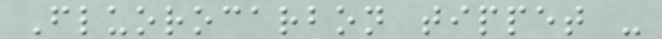Fluorocarbon tippet -
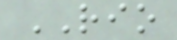RIO
